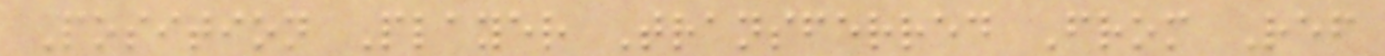Position Player Transferred From Ref
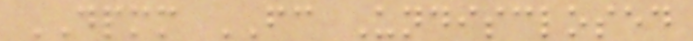DPMM FC Undisclosed
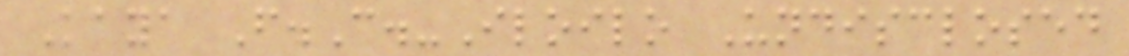Kaya F.C.-Iloilo Undisclosed
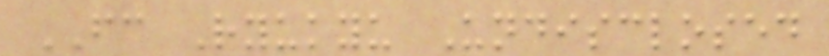FC Ryukyu Undisclosed
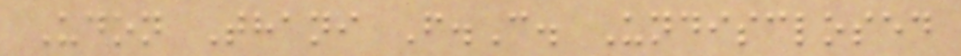Udon Thani F.C. Undisclosed
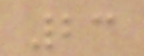23
